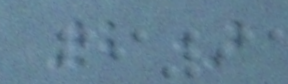2)
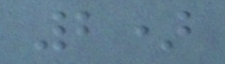2)
